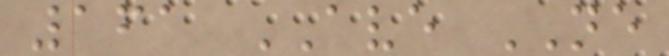161 AVE NE
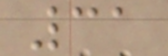31
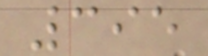395
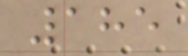185
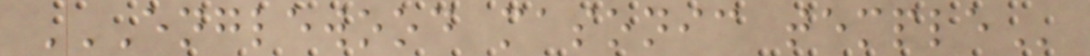ENGLEWOOD MASONIC TEMPLE
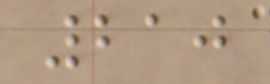210
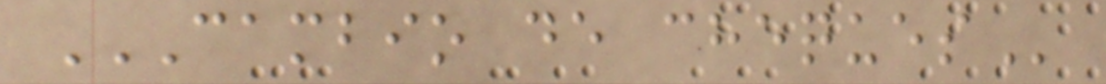CAMBIO DE CHEQUES
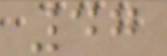47
